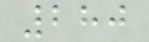280
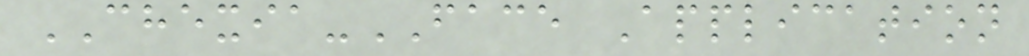CHEXIA-FACE Application
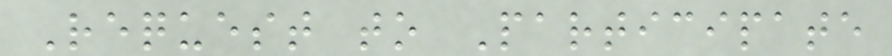Request to Participate
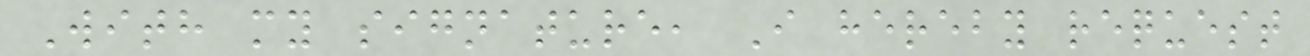With my signature, I hereby request
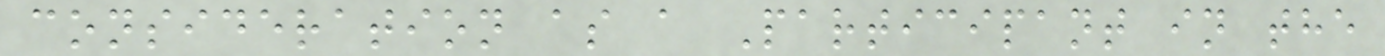consideration as a Participant in the
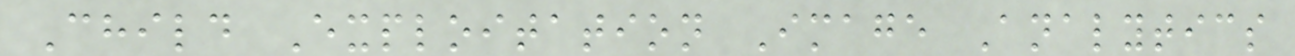Child Exploitation Image Analytics
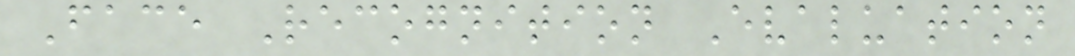Face Recognition Evaluation
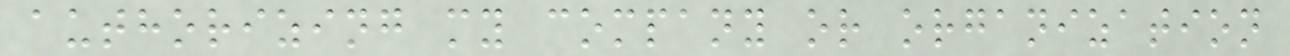authorizing my company or organization
